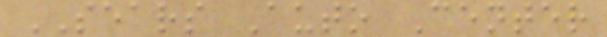SEARS Auto Center
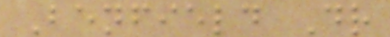Benfield Dr
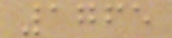1765
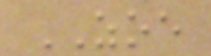ZOE
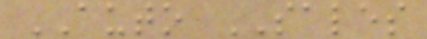AUTO SALES
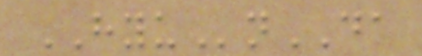HYUnDA
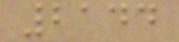2144
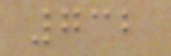732
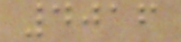4016
